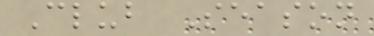Club Season
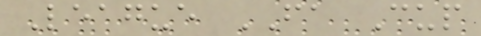League FA Cup
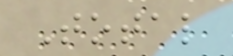Total
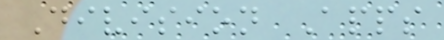Division Apps
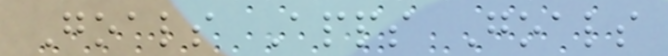Goals Apps Goals
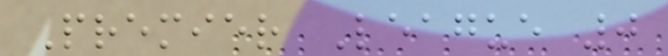Premier League 0
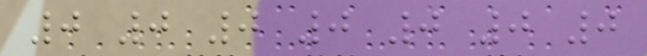0 0 0 0 0 0 0
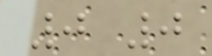0 0
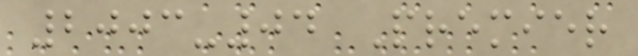2003-04 Premier
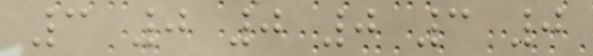3 0 0 0 3 0
